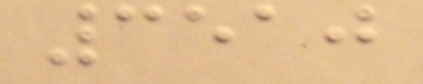3510
